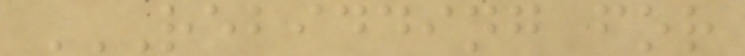REBIDDING FOR
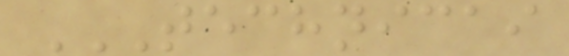TECHNICAI
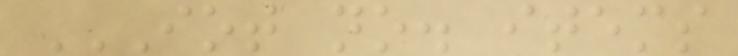IOT NO. ITEMS
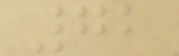72
